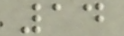14
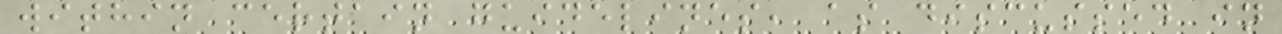within certain guidelines, as discussed in
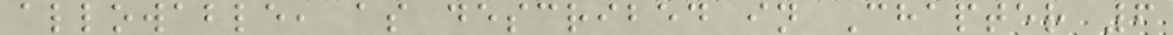allowable, as described in Chapter 6
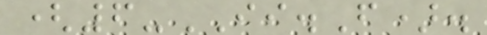(6-II.F).
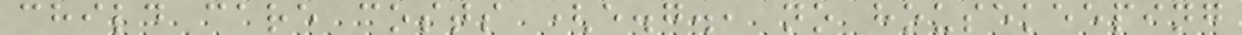child care costs (e.g., no housekeeping
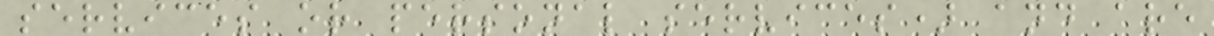services or personal services) and are
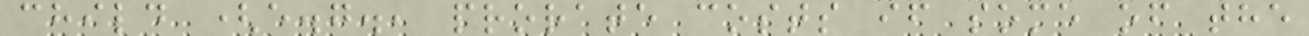child (e.g., prorate costs if some of the
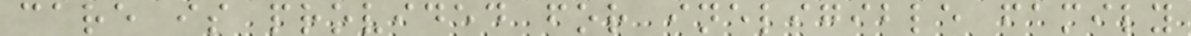care is provided for ineligible family
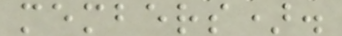members).
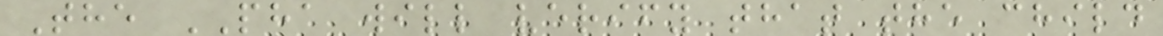The PHA will verify that the child
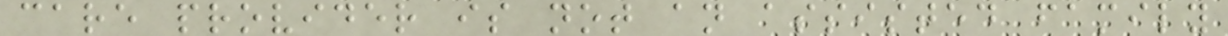care provider is not an assisted family
